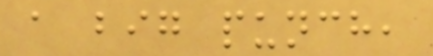a big punch,
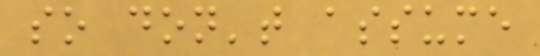so don't assume
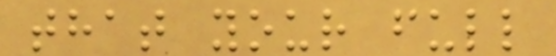that your full
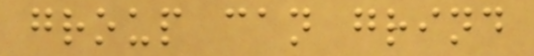group can grind
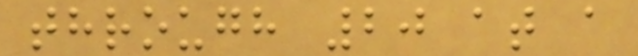through 20 at a
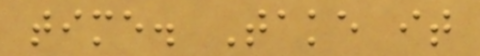time. Take it
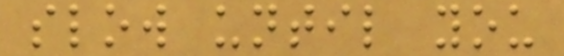slow until you
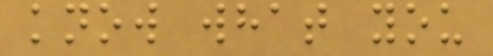know what you
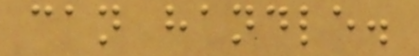can handle.
